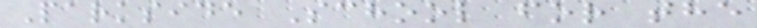Parkside School for the
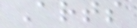Arts
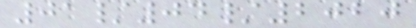01/04/2020
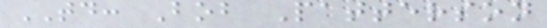TD: Bob Patterson
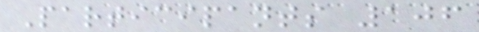Participants 106
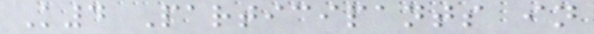K4 Participants in
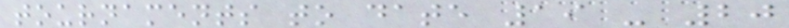tournaments to date 19 - 20
